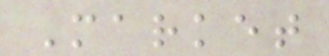Market
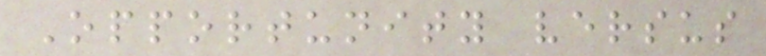Opportunity versus
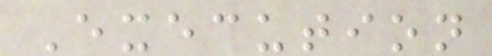Execution
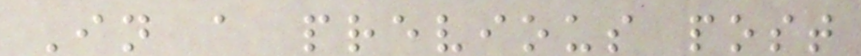In a previous post
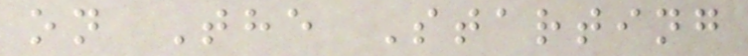on The Starting
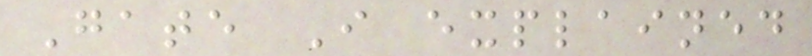Gate I explained
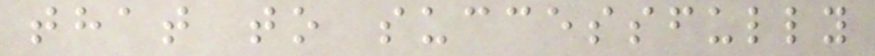that to successfully
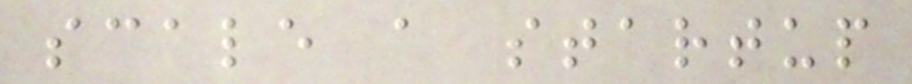scale a startup
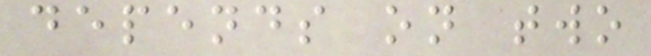depends on two
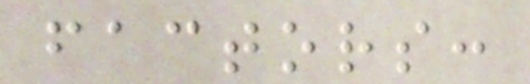factors:
